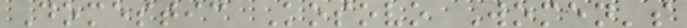Domestic Kosovo Women's
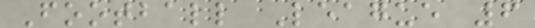Football League 6
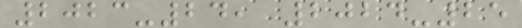2023-24, 2024-25
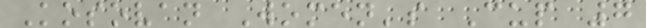Kosovan Women's Cup 7
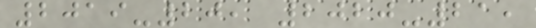2019-20, 2020-21,
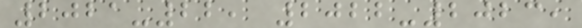2021-22, 2022-2023,
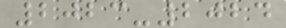2023-2024
